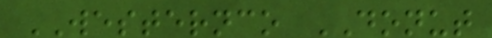WESTERNCO DONUT
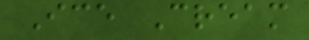Ice Cream
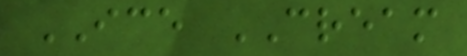ICE CREAM
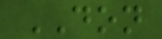DON
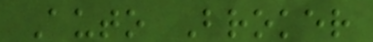Auto Broker
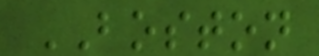BOSTON
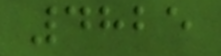4825
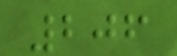206
